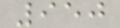950
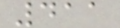411
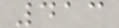413
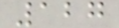127
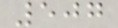507
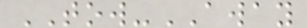TOW-AWAY
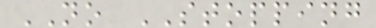NO STOPPING
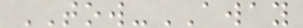TOW-AWAY
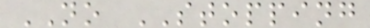NO STOPPING
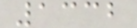1332
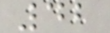42
